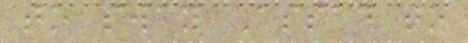to sway Assad to
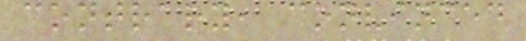contrary, convinced
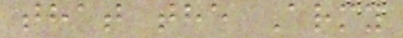that the Army
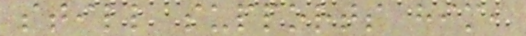still supports him,
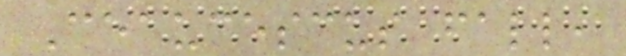Ceaucescus fall,
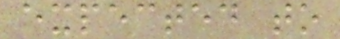expected to
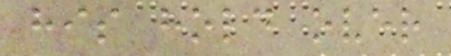his hold over
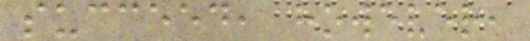succeed, however,
